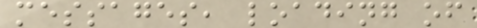messages, loading of
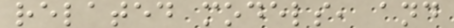related models, and
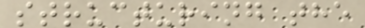structuring the
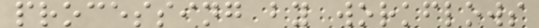processing by workflows
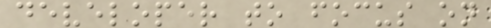developer to focus on
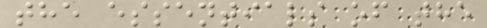the essentials of the
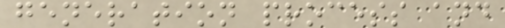generation process and
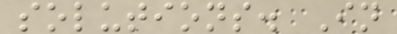solutions. In
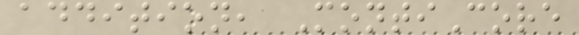addition, MontiCore
